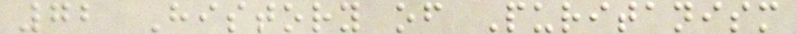72 History of Puritanism
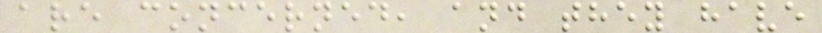are concerned, and they have
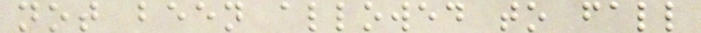not been allowed to fall
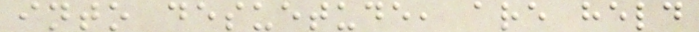into desuetude, are held
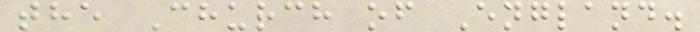the Church of England.
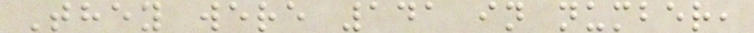They were 141 in number,
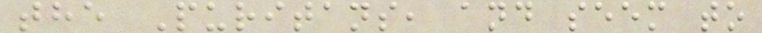the Puritans, and seem to
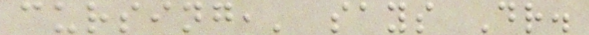cursing,' says Dr.
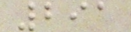291
